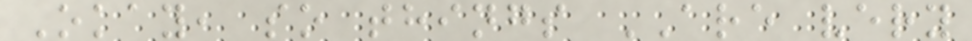Okay, so things ARE very
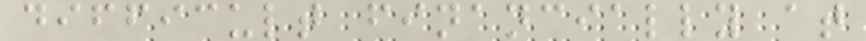difficult financially at
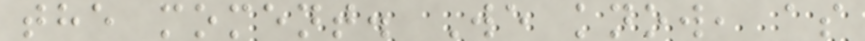the moment. We know, as
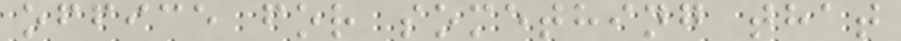office for something that
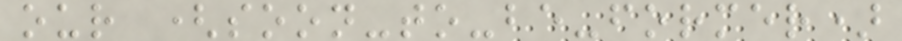our (soon-to-be-former)
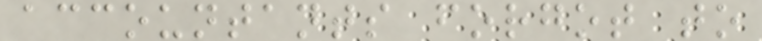accountants forgot to
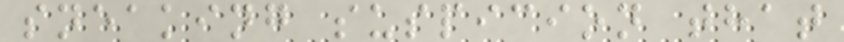sneaking suspicion that
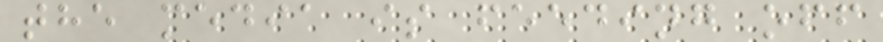the media is feeding off
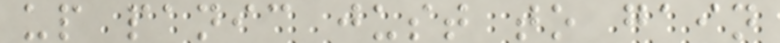up panic just to gain
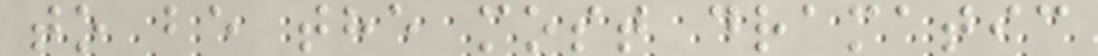to be the most dramatic
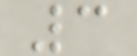3
